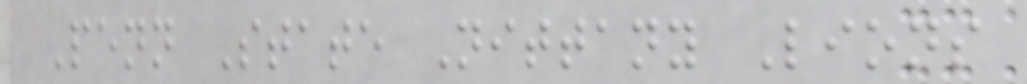Penn State Nittany Lions
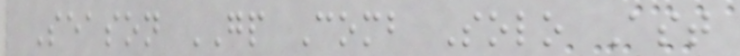Season GP Comb Solo Ast
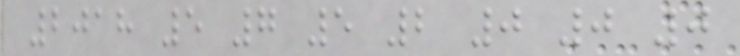2018 5 7 5 2 0 0 0
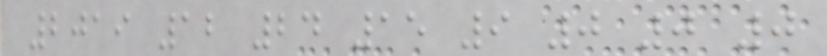2019 12 24 15 9 0 0 0
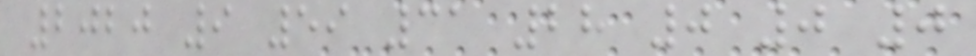2020 9 59 31 28 0 0 0
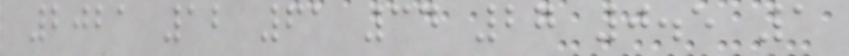2021 12 61 34 27 0.5 1
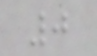0
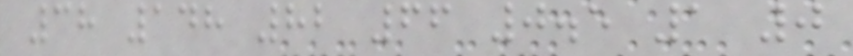38 148 82 66 0.5 1 0
